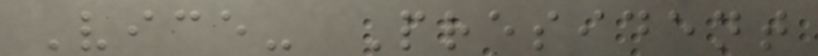Vice- President
